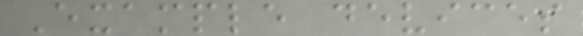Example devices
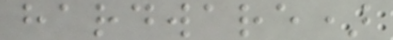hardware)
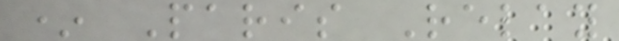* Paris Relay
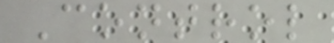Control
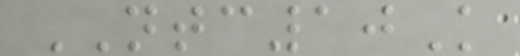NTC10K
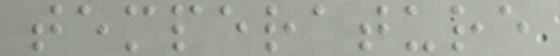temperature
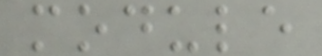module
